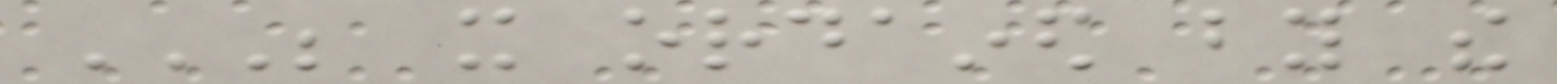BE IT ORDAINED BY THE
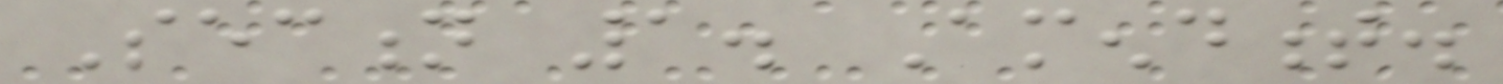Section 1. Amendment.
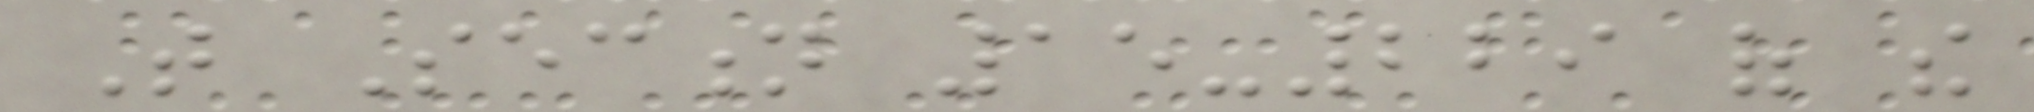That Section 15-229 of the
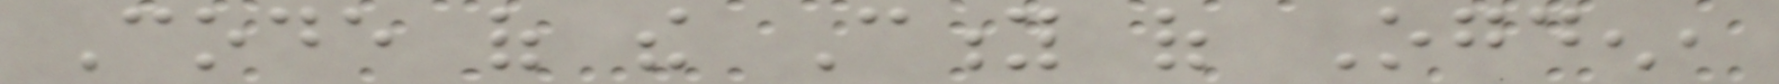Code of the City of Ogden,
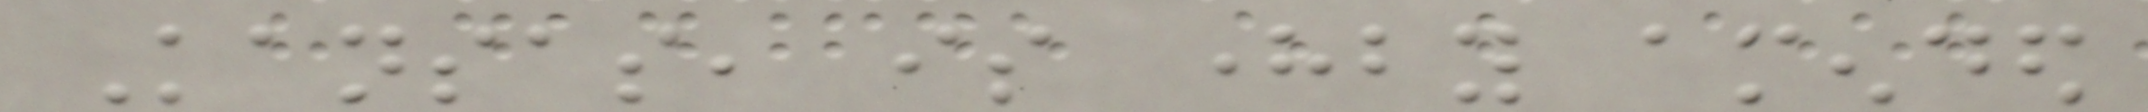Kansas, is hereby amended
